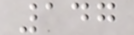147
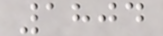1804
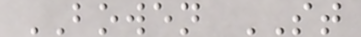BOWEN ST
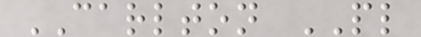CARLTON PL
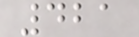421
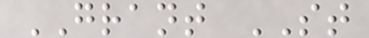GRANT ST
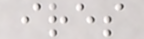ires
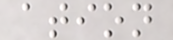ation
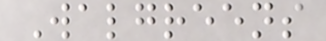Walgreens
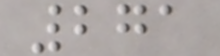271
